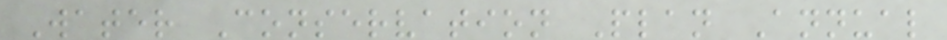Water Conservation Plan Annual
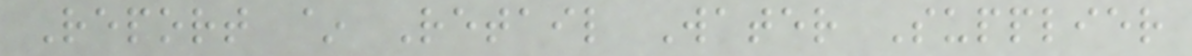Report ~ Retail Water Supplier
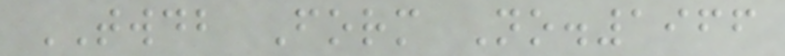TWDB Form No.1966
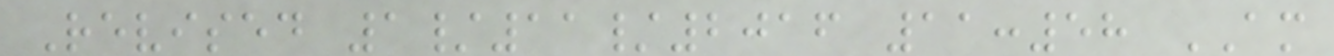Revised 1/11/2016 11:58 AM
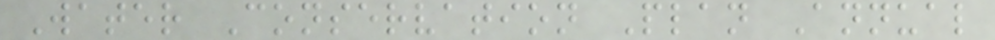Water Conservation Plan Annual
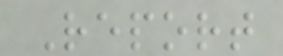Report
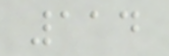114
